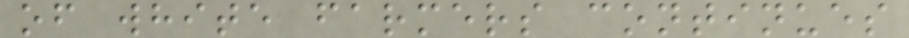of white farmers continues
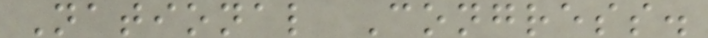National Congress.
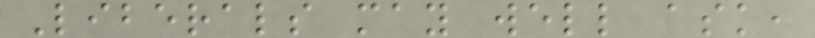Liberals may well ask,
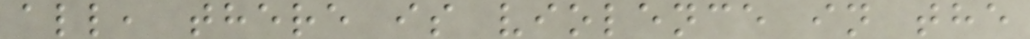all, there is violence in the
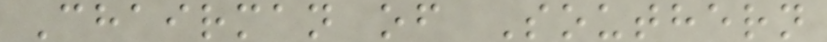Chairman of Southern
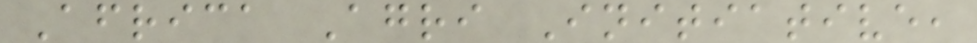Africa Agri Initiative,
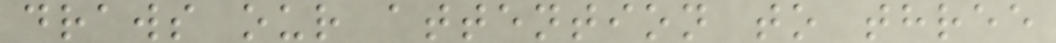draws our attention to three
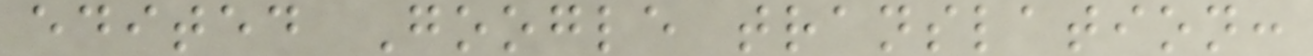edited Google translation:
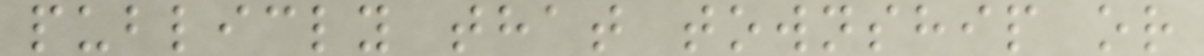publicly that township or
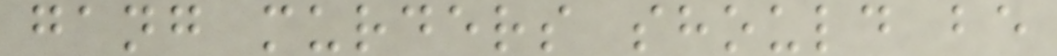gang murders should be
